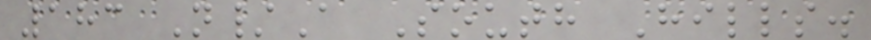183 N/A South Hills.
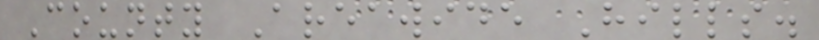County Areawide Hills.
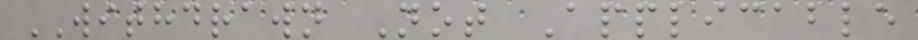WITHDRAWN Not Applicable
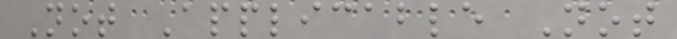Not Applicable Not
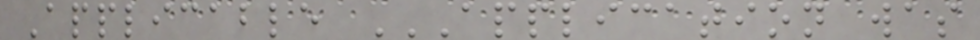Applicable APPLICATION WAS
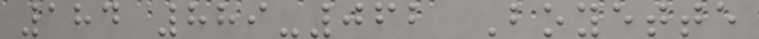184 889-062 Boyette
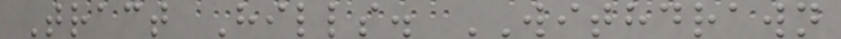Tract Hills. WITHDRAWN
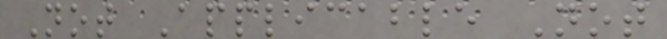Not Applicable Not
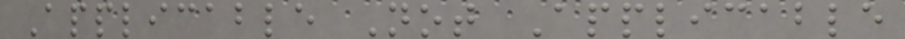Applicable Not Applicable
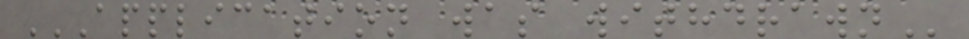APPLICATION WAS WITHDRAWN
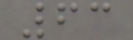63
